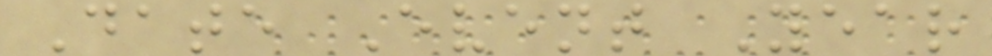Date Event Year
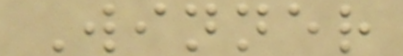Winner
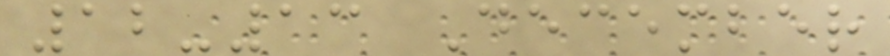12-13 December
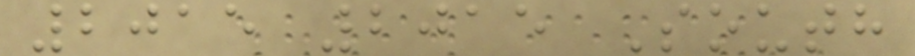2015 2015 South
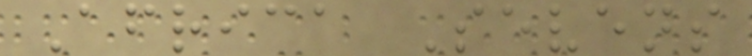Africa Sevens
